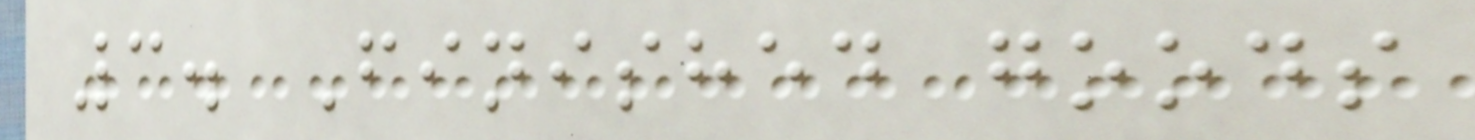3. Finished goods
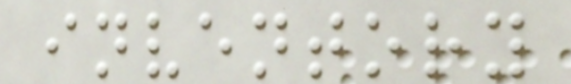inventory
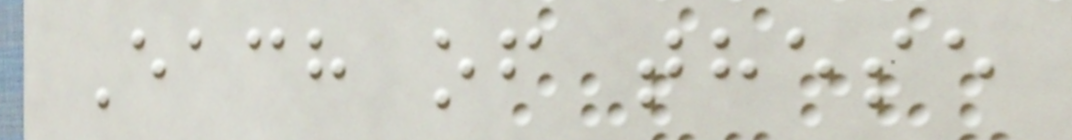Each of these
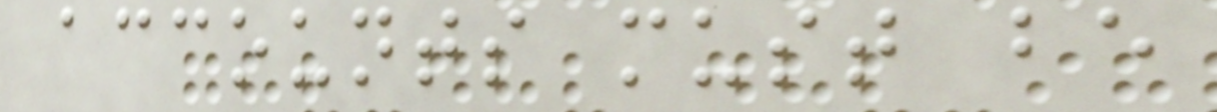accounts must be
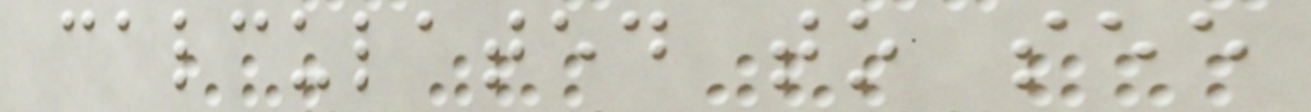calculated to see
